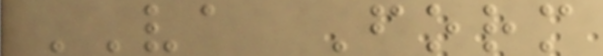VA Form
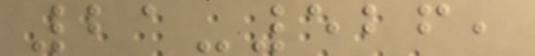21-526,
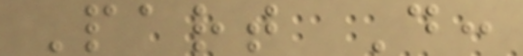Part D:
